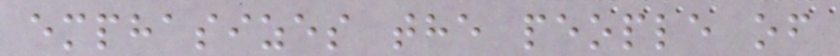emphasizes the people of
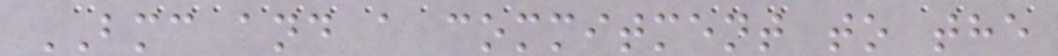BMC and a commitment to the
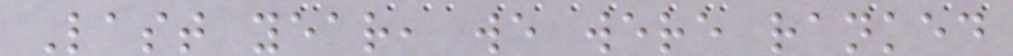Last year, we were ranked
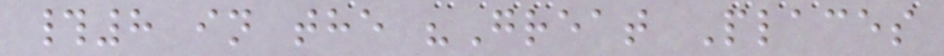#8 in the "Great Places
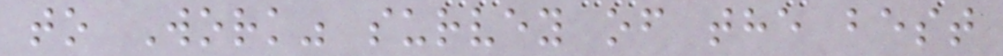to Work" survey of the best
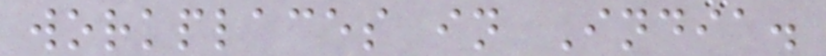workplaces in India.
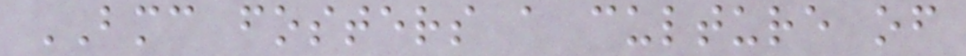BMC fosters a culture of
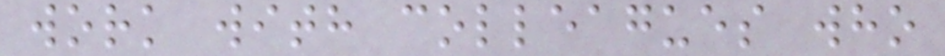work with colleagues who
